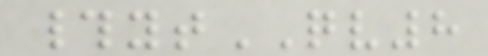#ytQV8
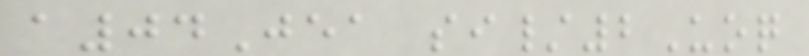a04Jea si/2Uoq
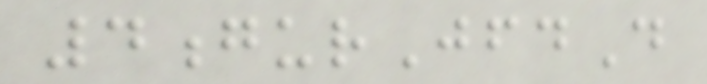4gurJfdD
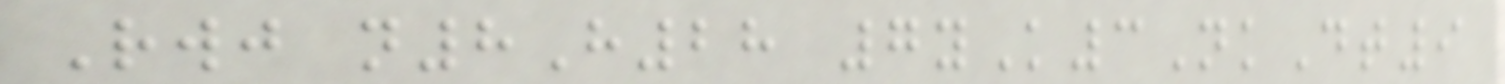Rwj n8H28 7yK3NkDt9
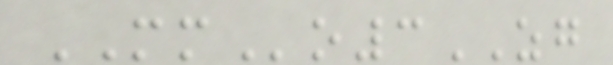MMo3ZG
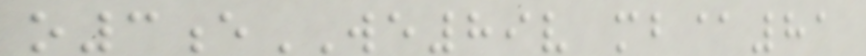o3eWE89v mb@81
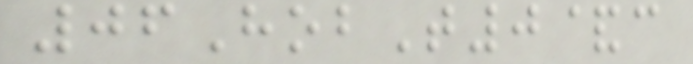06HobT0&c
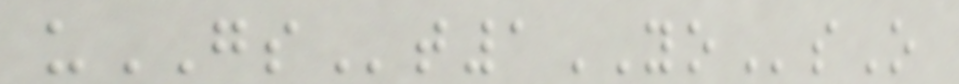uGSt1YOsO
